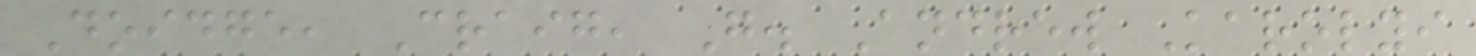Doidge, Craig, G. Andrew Karolyi
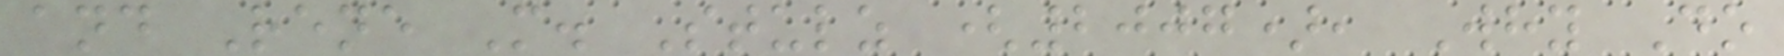and Rene M. Stulz (2007), Why Do
